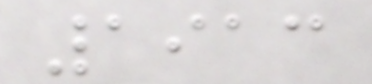1913
